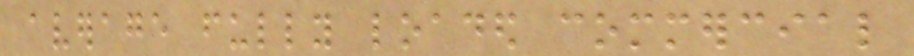average fully loaded commercial
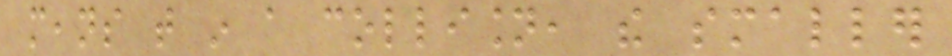means that in a collision, the smaller
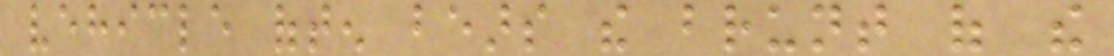vehicle often bears the brunt of the
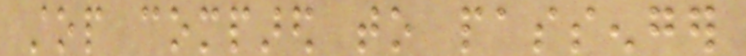stop compared to passenger
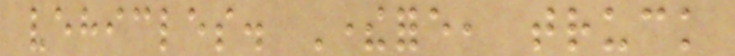vehicles. Therefore, truck
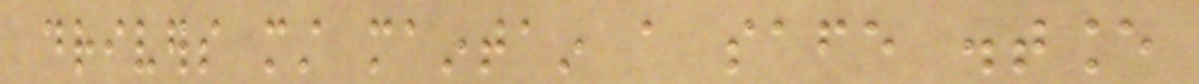drivers must maintain a safe distance
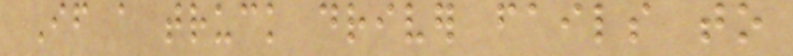If a truck driver fails to
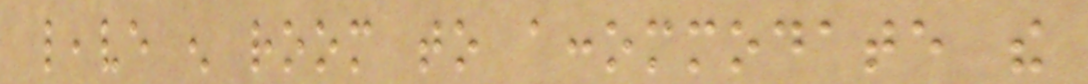leave enough room to accommodate the
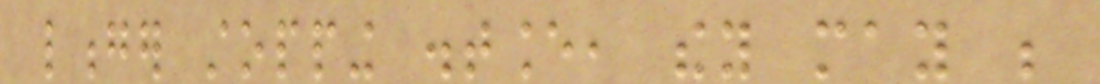longer stopping distance, they may be
